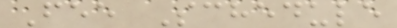Fee Schedule
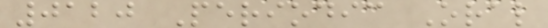0120 Periodic Oral
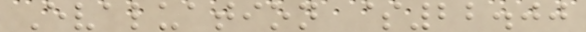Evaluation $22.00
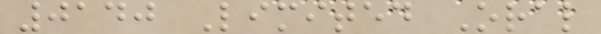0140 Limited Oral
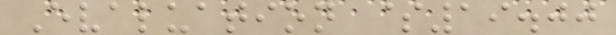Evaluation $19.00
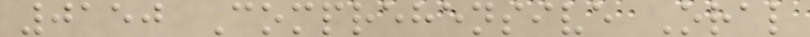0150 Comprehensive Oral
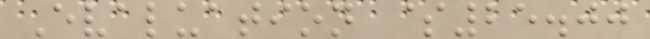Evaluation $25.00
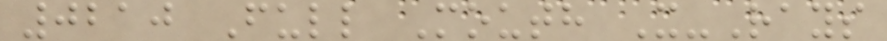0210 Full Mouth X-Rays
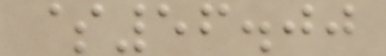$56.00
